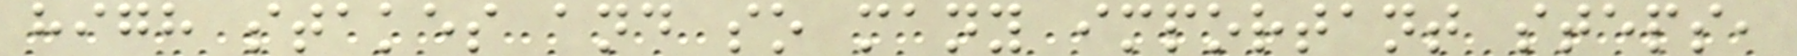high stakes and so many important steps,
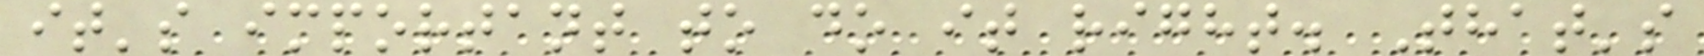it's important to do it right. That's
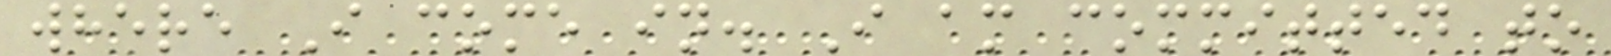where I come in. I am committed to
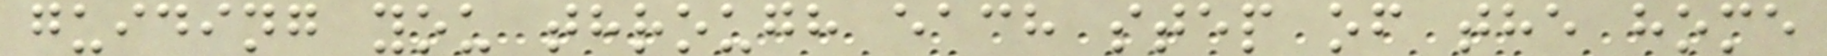guiding you through each step of the home
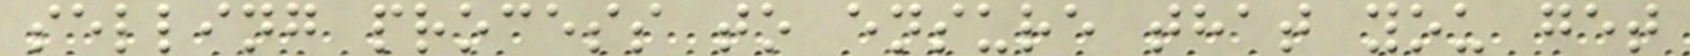selling process to ensure that you get
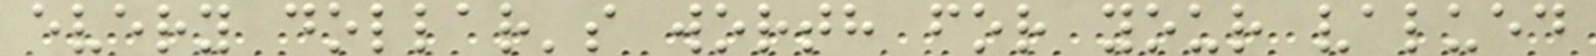every dollar's worth for your valued
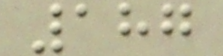187
